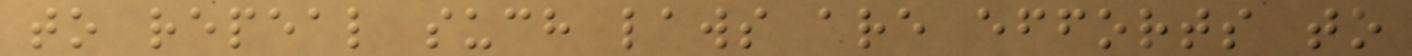to repeal such laws are efforts to
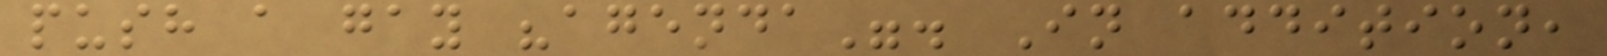push a gay "agenda". In addition,
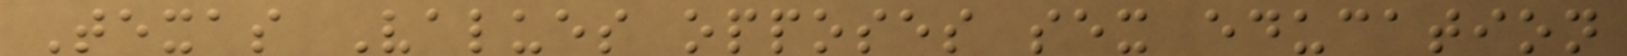Texas Values opposes sex education
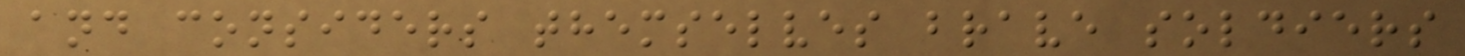and considers themselves brave soldiers
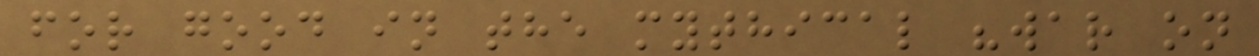for good in the mythical "war on
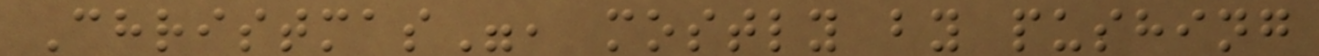Christmas", mostly by pushing
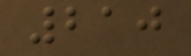210
